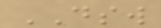DSW
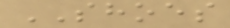SHOES
